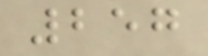257
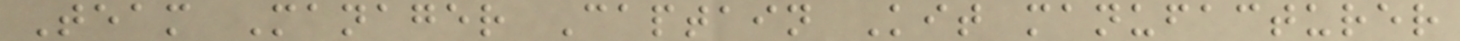Team Manager Captain Kit manufacturer
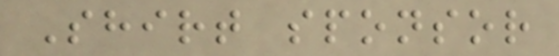Shirt sponsor
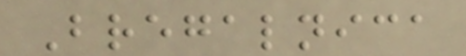Bregalnica
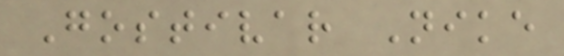Gostivar Nike
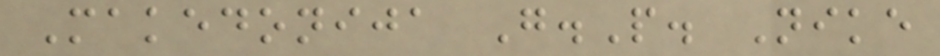Makedonija G.P. Nike
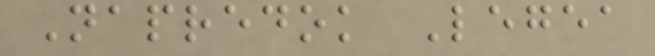Napredok Legea
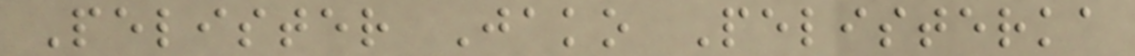Pelister Jako Pelisterka
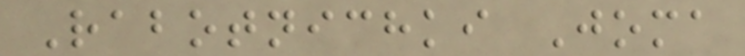Rabotnichki Joma
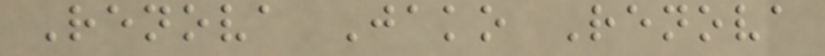Renova Jako Renova
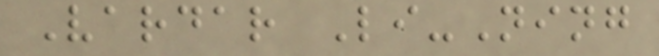Vardar Li-Ning
